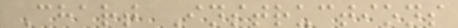Chart Instructions
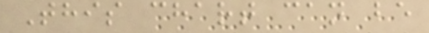This chart can be
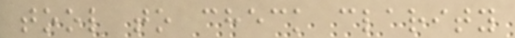tool to check clarity
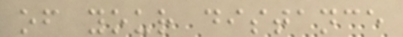of your distance
